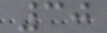30
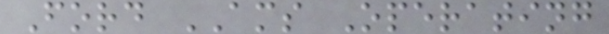Ford AMS Operating
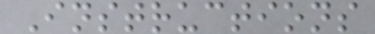Instructions
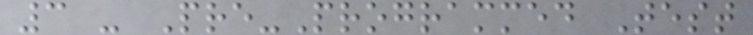3 - Pre-Programmed Test
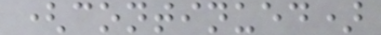(continued)
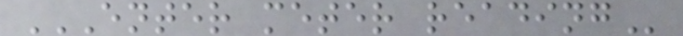ENTER METER READING
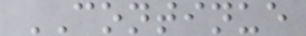CONTINUE
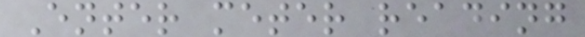Enter meter reading
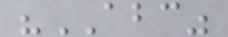"ABC"
